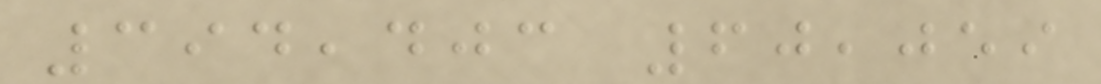394,403 60,059
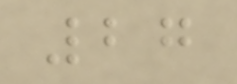27
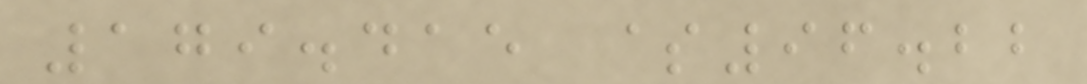179.415 $96.22
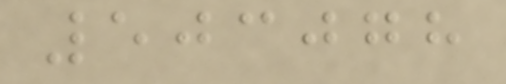503078
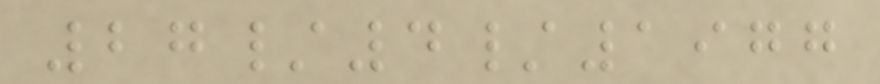27/4/1977
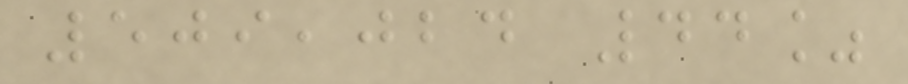509,024 44%
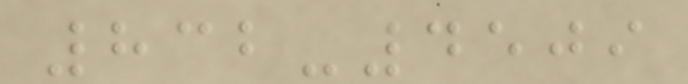832-4509
